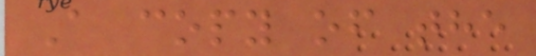A copy of the
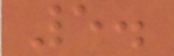5.
